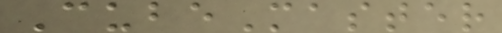CubeMaster
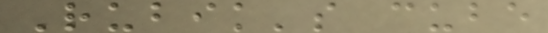Rubik's cube
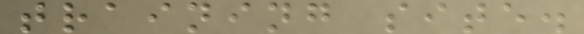training site.
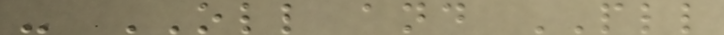- OLL and PLL
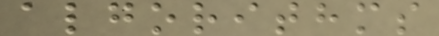algorithms
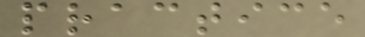practice
